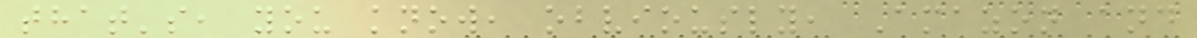that's, you know, obviously, Amazon and
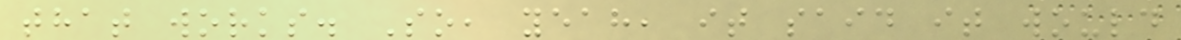that works. So, yeah, it said it would
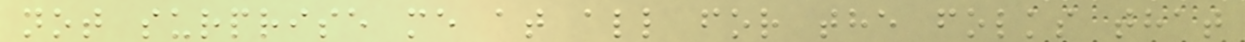not surprise me at all for the folks that
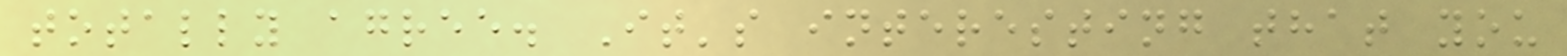totally agree. It's interesting that you
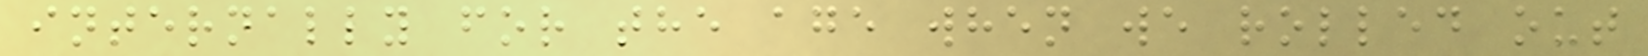internally for the age when we rolled out
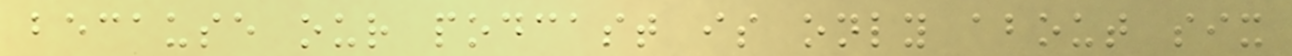because our podcast is only about six
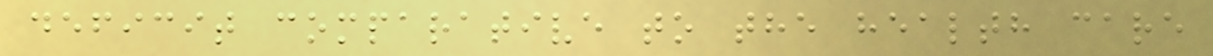deficit comparative to the health care
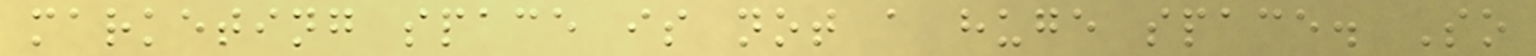marketing space is not a huge space. So
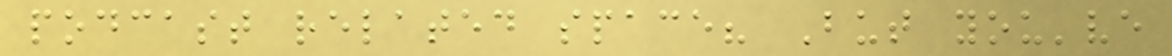podcast related space? But you've
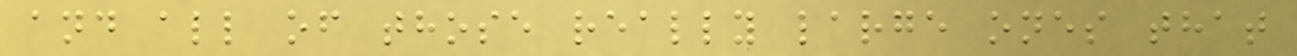and all of those really large ones that
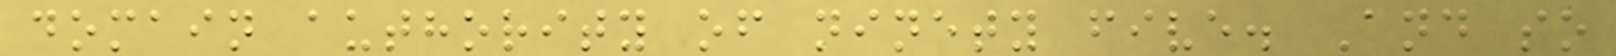domain authority of ninety five. And so
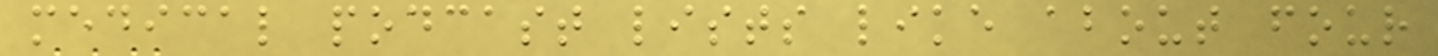medical podcast lists like about four
